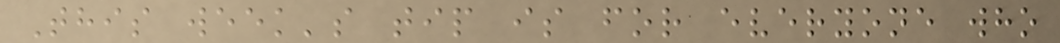This week's tip is for everyone who
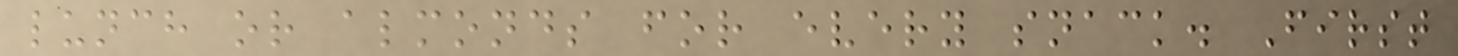lunch or almonds for every snack. First
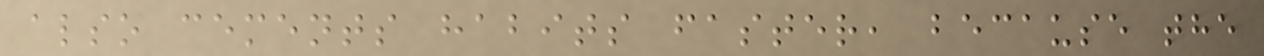also cements habits faster, because the
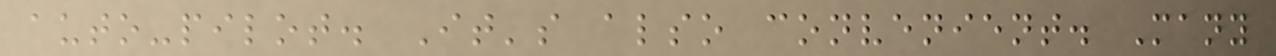auto-pilot. It's also convenient. Many
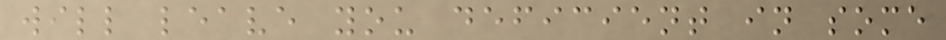will leave you deficient in some
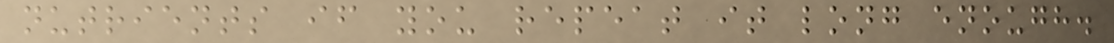nutrients if you repeat it long enough.
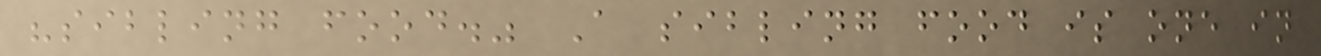"sibling food." A sibling food is one in
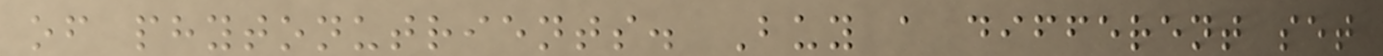of phytonutrients. Buy a different set
